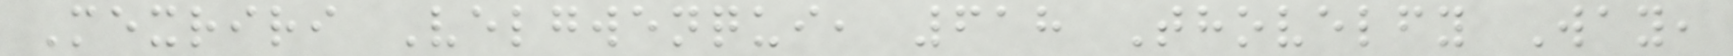Mexriri Velgwenqui, 618 Thovelfy Way,
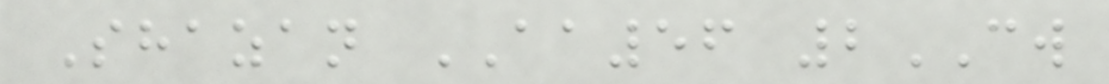Shazan AA56 2CW
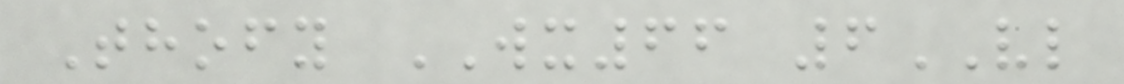Thofy WX66 6VL
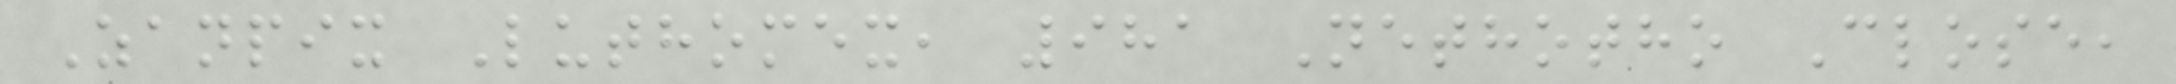Zanpix Luthomex, 981 Nethotho Close,
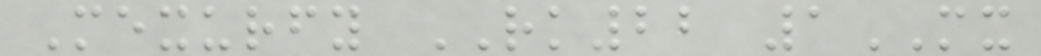Mexurfy RK22 1MX
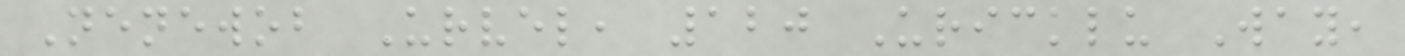Nenewob Urvel, 120 Uricklu Way,
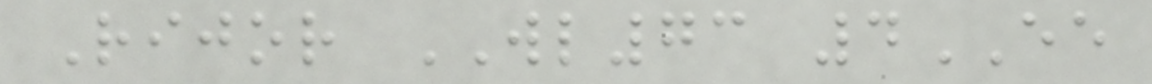Rijor WL73 4EE
